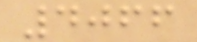4066
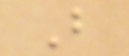B
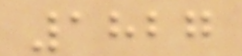1827
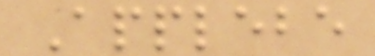Applebe
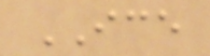ICE
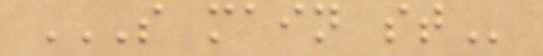S MAIN ST
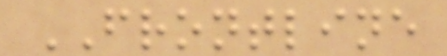FRONTLINE
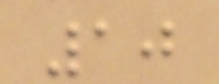10
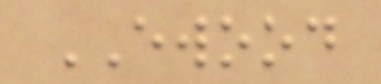EWOOD
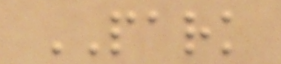PARK
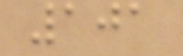101
